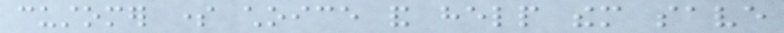customer some choice and help them save
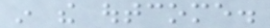in the outcome.
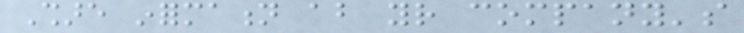Share information about your company's
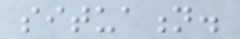situation.
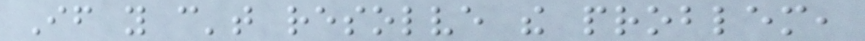If you can't resolve the problem,
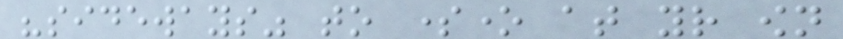"sideways" to someone at your own
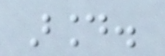around.
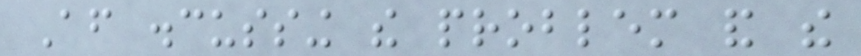After discussing the problem and the
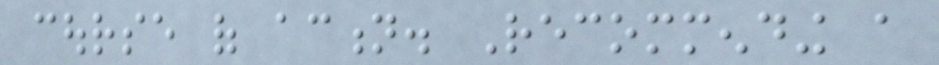course of action. Recommending a
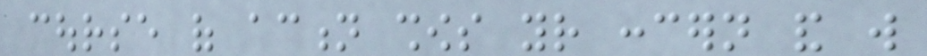course of action shows your concern and will
